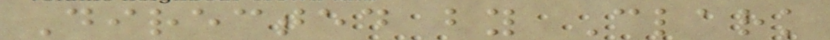Directed by Clark
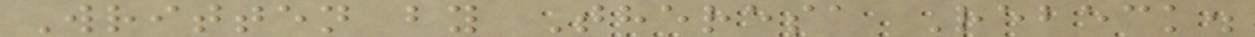Written by Theresa Rebeck.
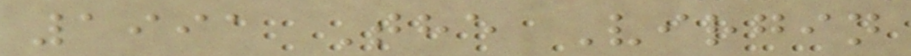1991 The Virgin
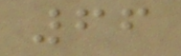66
